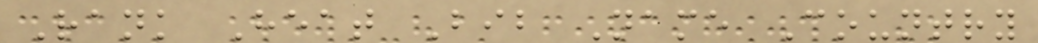Rank Heat Bib Name Country
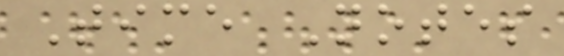Time Notes
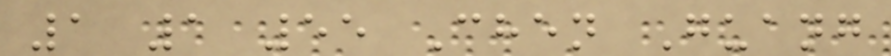1 1 55 Chen Guang
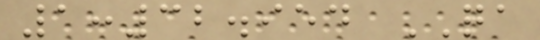1:32.954 QA
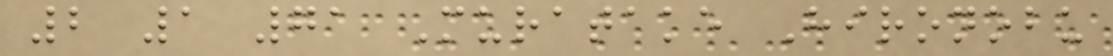2 1 71 Muratake Hironobu
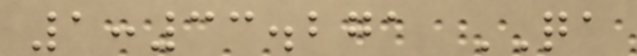1:33.271 QA
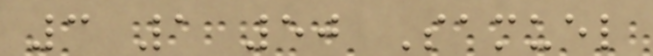3 1 50 Samuel
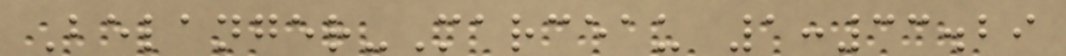Belanger-Marceau 1:33.29
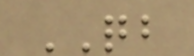QB
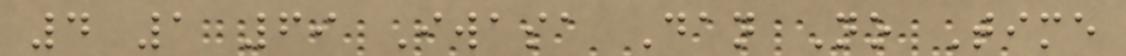4 1 69 Iwasa Dan No Time
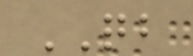QB
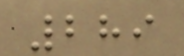289
